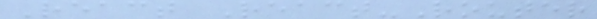React React-Router
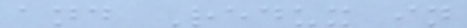and Redux in
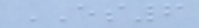ES6
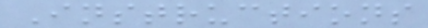Instructions
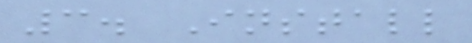3. Install
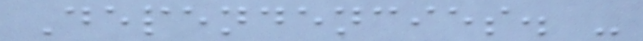Dependencies. -
